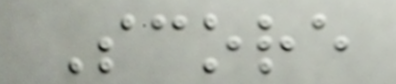Score
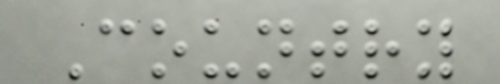Country
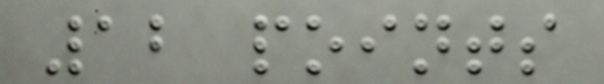12 points
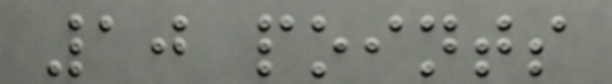10 points
